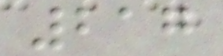217
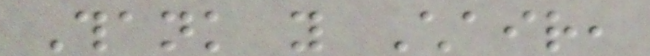Thank you Chair,
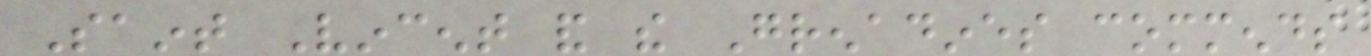Saint Vincent and the Grenadines commends
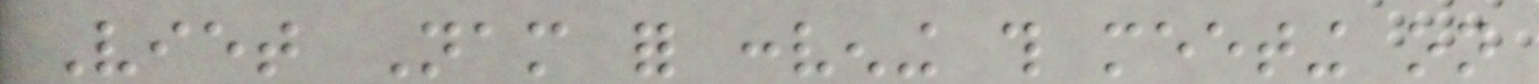Viet Nam for convening this meeting on
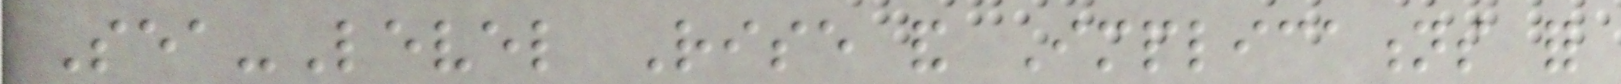Sea-Level Rise and Implications for
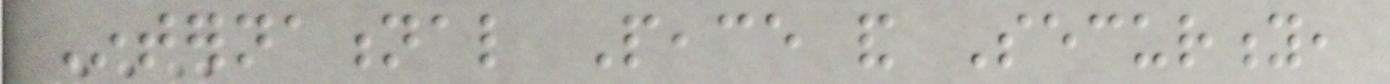International Peace and Security,
